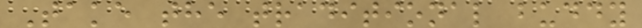Take the traditional buddy
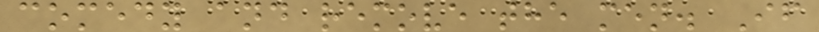comedy and remove the men. If
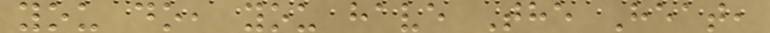you do, you have The Heat,
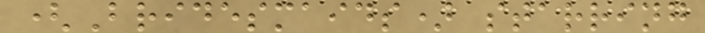(Bridesmaids) starring
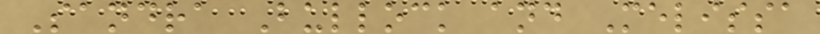Sandra Bullock and Melissa
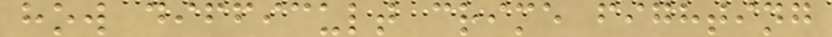how difficult crime fighting
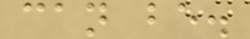can be.
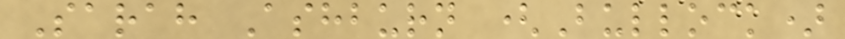Sarah Ashburn (Bullock)
